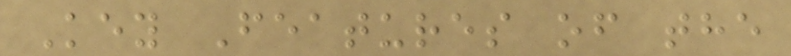Key Features of the
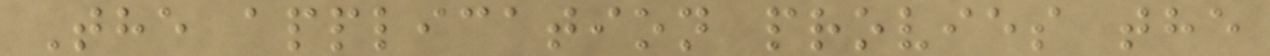The application provies the
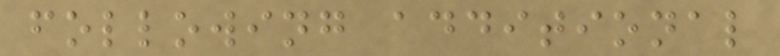following additional
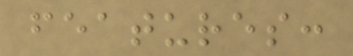features:
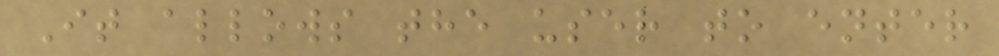It allows the user to enter
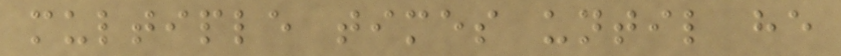multiple times until he
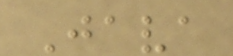Java
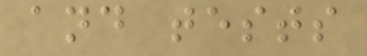and tests
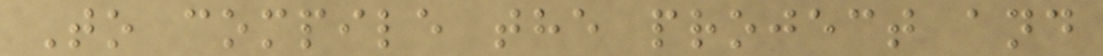To compile the project and
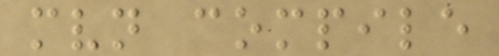mvn compile
